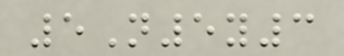5N5y3
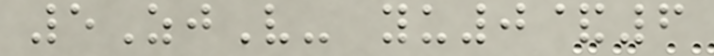5ZjV- yu0&6
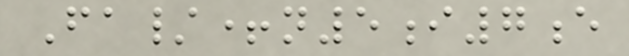Fa/+n5i7e
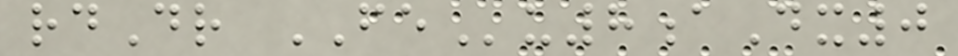rdDr FEu8aDx0
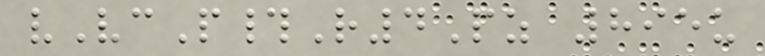vVcP#R4Pz 895u
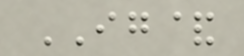IG&
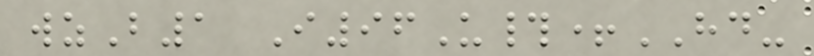wzB1 I96U#+HD-
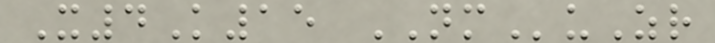X4K15 NMuZr
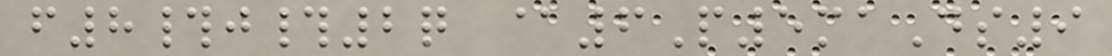f8#j#2q @6P5maDs9
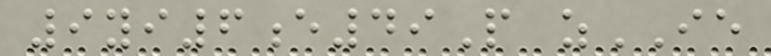9yi6e49P zIE
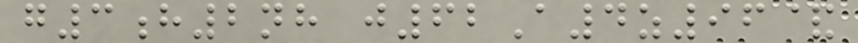g3h2nh j62A4z96&
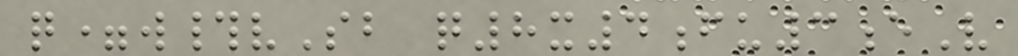q=w#vSb q8x4fu3eV
